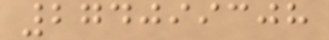274099308
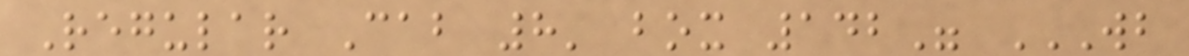Regular Cab 8' box 142" WB
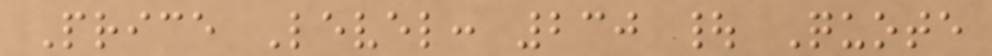Price Level: 230 | Quote
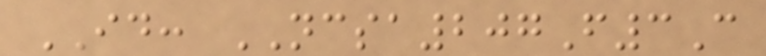ID: NCSA207F3C
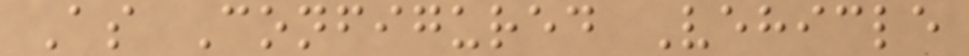As Configured Vehicle
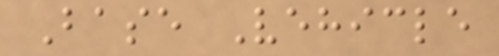Base Vehicle
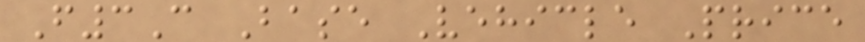F3C Base Vehicle Price
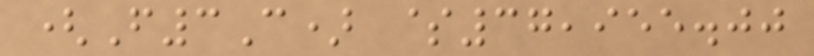(F3C) $37,955.00
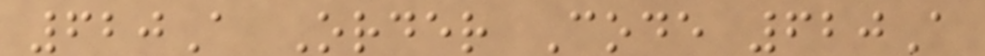620A Order Code 620A
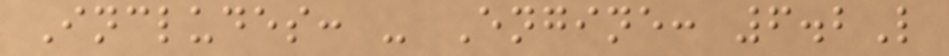Includes: - Engine: 6.2L
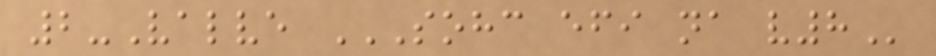2-Valve SOHC EFI NA V8
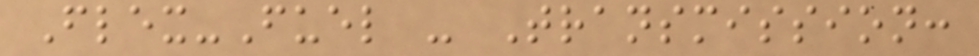Flex-Fuel - Transmission:
